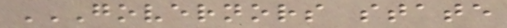GOVERNORS STATE
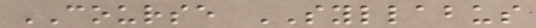COURSE SYLLABUS
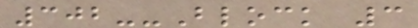302--Block 3
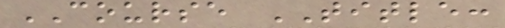COURSE TITLE:
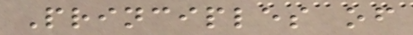Principles of
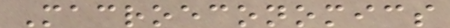Macroeconomics
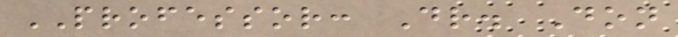PROFESSOR: Dr. Don
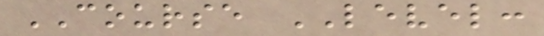COURSE LEVEL:
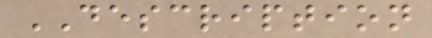DESCRIPTION
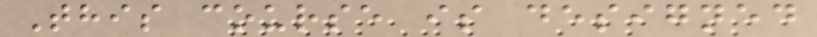This course is designed
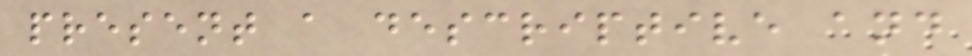present a descriptive and
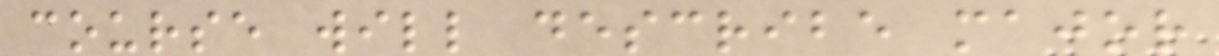course will describe major
